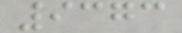9373
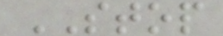STOP
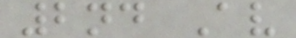2nd Av
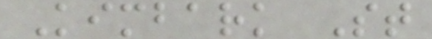Kimbark St
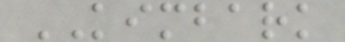KIMBARK
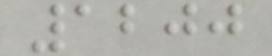1200
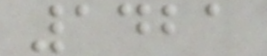1421
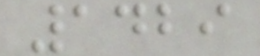1429
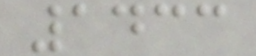1433
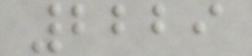2229
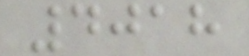4018
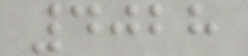4028
